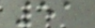51
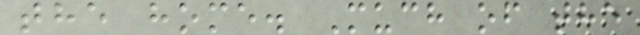the home. Much of the
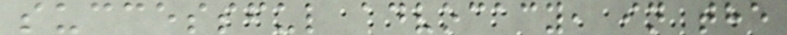successful advocacy, in the
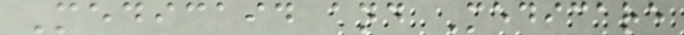Medicaid and Medicare
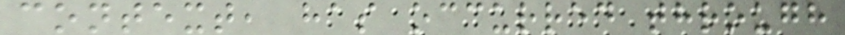context, has occurred through
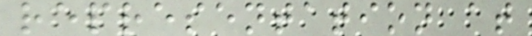representation at
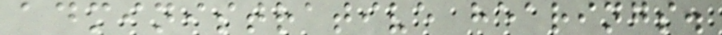administrative hearings.
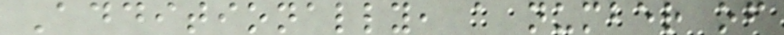Additionally, a number of
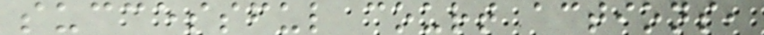successful court actions,
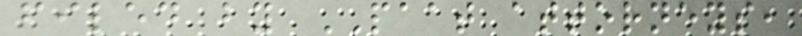filed by PAAT attorneys,
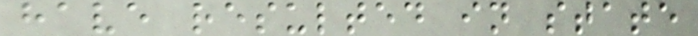have resulted in state
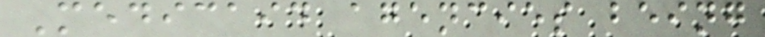Medicaid agencies being
